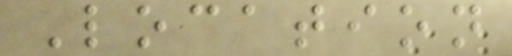Location
